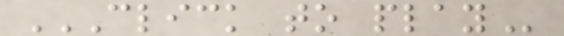CLICK TO PLAY
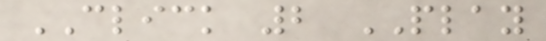CLICK 2 PLAY
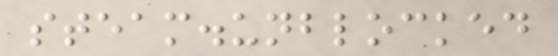steam.unblocked
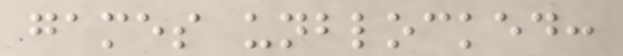games unblocked:
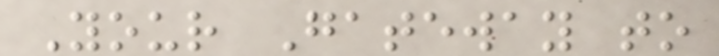Your Gateway to
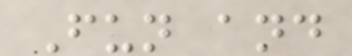Fun and
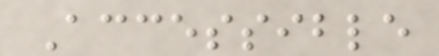Accessible
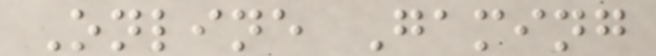Online Gaming
